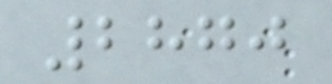2870
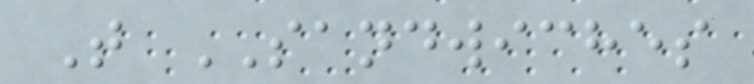T SANDWICHES
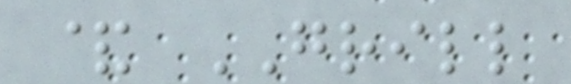& GRILL
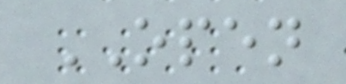OPEN
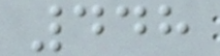448
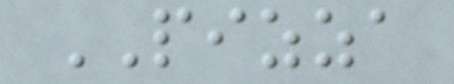PIZZA
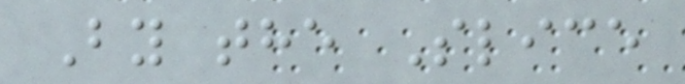By the Slice
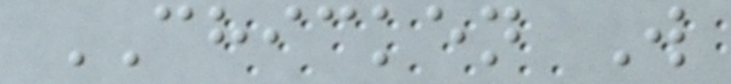CHICKEN W
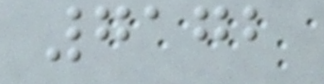7172
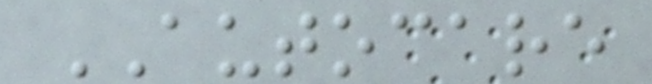AUTOCARE
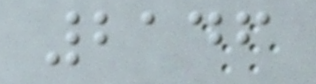2146
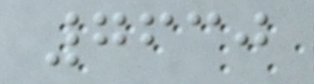7630
